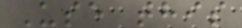Use this
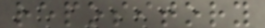repository
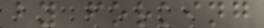by forking
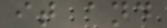it and
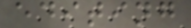editing
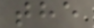the
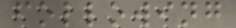following
